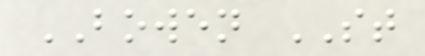BOWEN ST
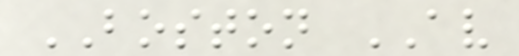BOSTON AV
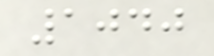1040
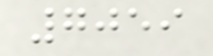7059
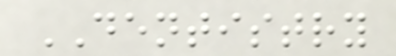DENTISTRY
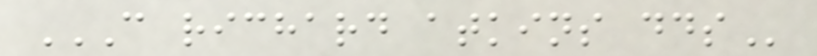C RICHARD ATKINS DDS
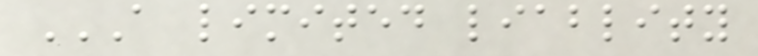A LIMITED LIABLITY
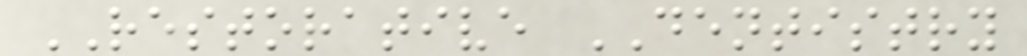RESTORATIVE DENTISTRY
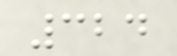324
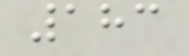183
